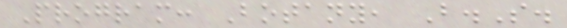Program: Botany, B.S.
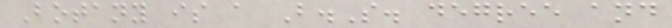Botany is a B.S. degree and
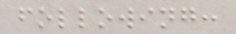following:
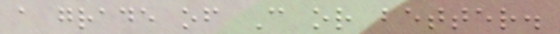a grade of C or better.
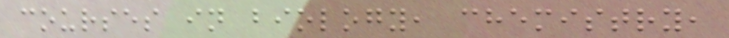courses in biology, chemistry,
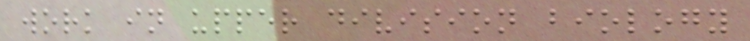work in upper division biology
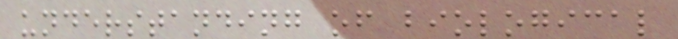understanding of biological
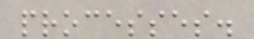processes.
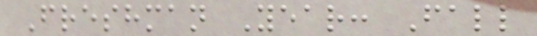Freshman Year: Fall
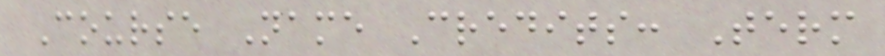Course Name Credits: Term
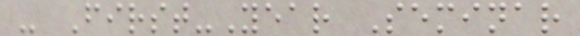- First-Year Seminar
